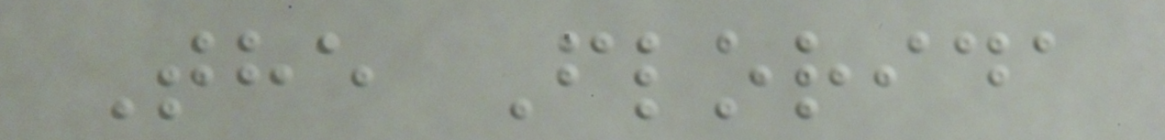The Florida
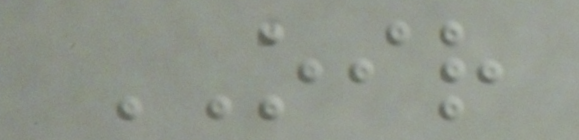OIR
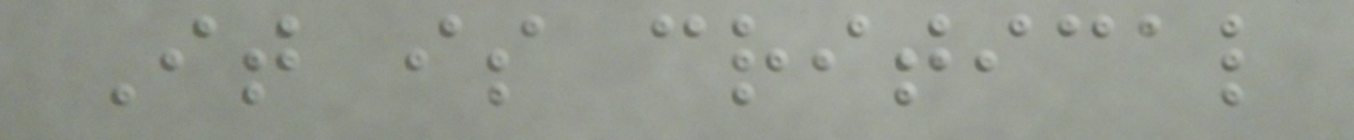It is critical
